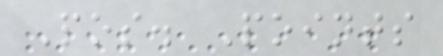Pos. Points
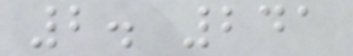2. 241
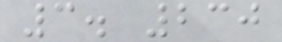3. 230
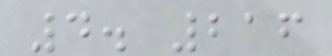4. 216
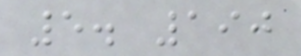5. 190
